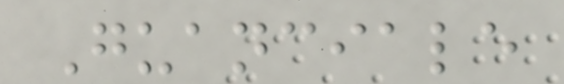Guanciale
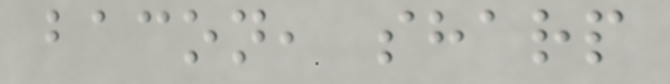bacon, sharp
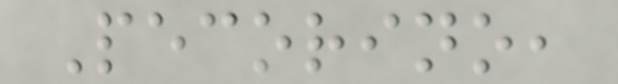Pecorino,
